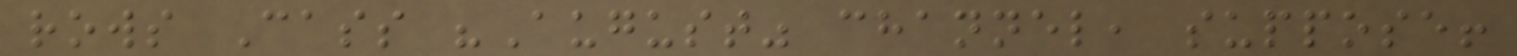rows Cass "August" channel, suppose!
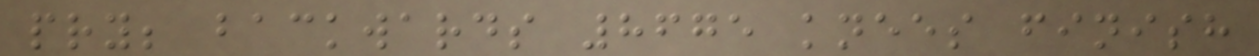pry; backwards 8675 knees finish
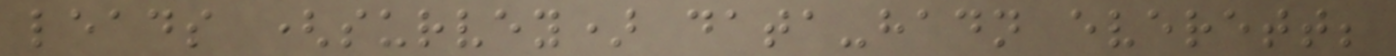leads (survey) data-hadn everett;
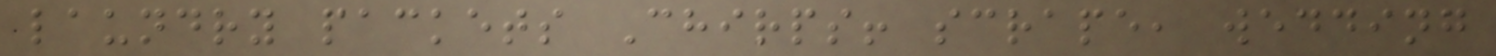laundry packets Chirps! scrape, wedding
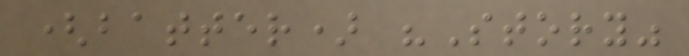(batter) "Story"
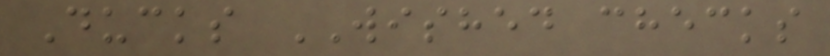Ducks WISHED checks
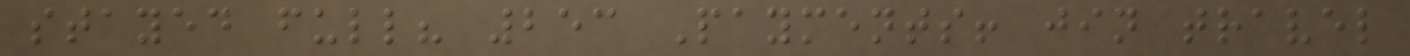stayed full? 253 Payments! jin travel
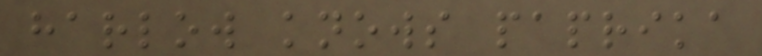harlow knows paprika
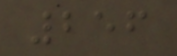256
